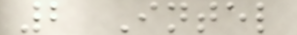2 Intel
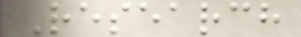Research
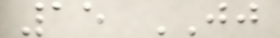15 JJ
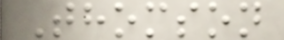Thomson
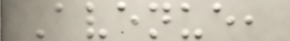Avenue,
